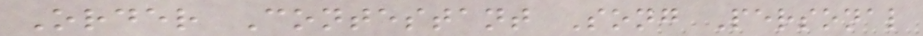Order Contestant Song Personal
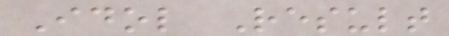Idol Result
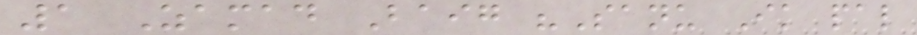1 Zamad Baig "Sanu Ik pal
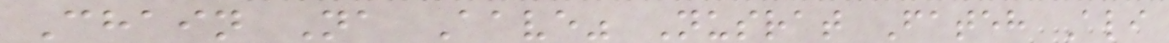Chain Na Aave" Nusrat Fateh Ali
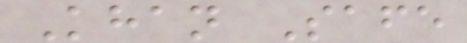Khan Safe
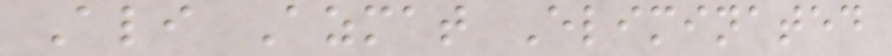Ali Azmat Eliminated
